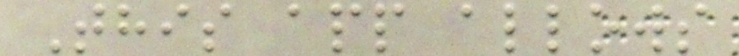This app allows
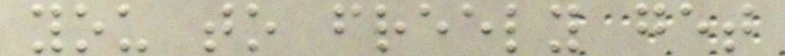you to freely get
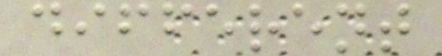different
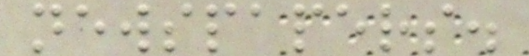newspapers.
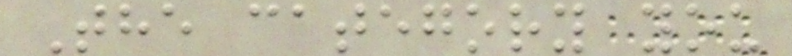The category you
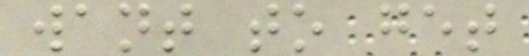want to get
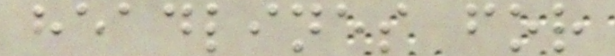headlines for
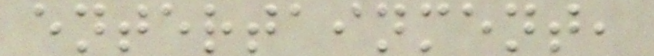entertainment,
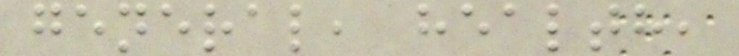general, health,
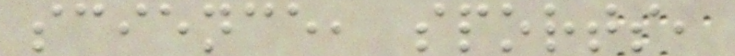science, sports,
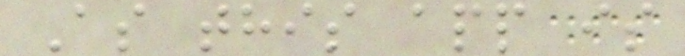As this app is
